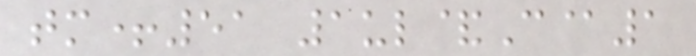tm+51 1ul&C@1
